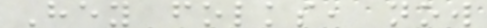Hey folks, now
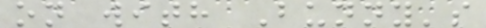on with Bunny's
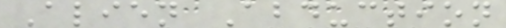Alien Abduction
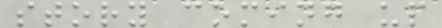story coming up
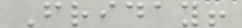Friday!
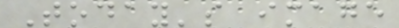Today's image
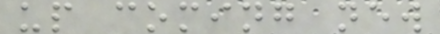up coming new
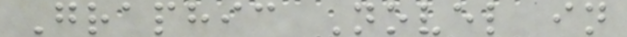Graphic Novel in
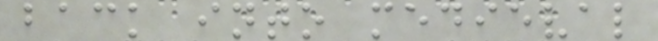back into medieval
